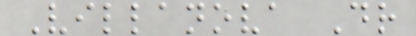Villanova Dr
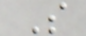S
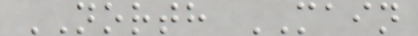NORTH MAIN
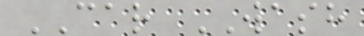CAR WASH
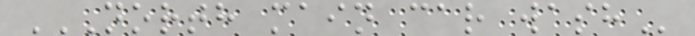NORTH MAIN CAR WASH
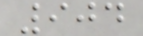904
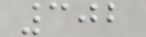302
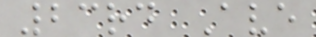23rd Ave
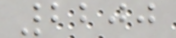2200
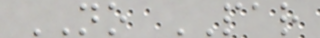NO PAR
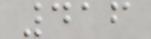416
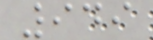949
